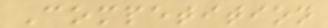Competition
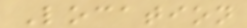Location
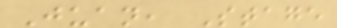Juan, Stage
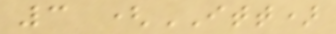3 (ITT)
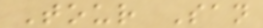Tour San
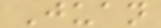Juan
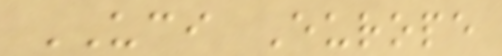UCI Europe
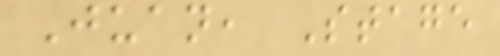Juan, Stage
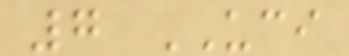7 UCI
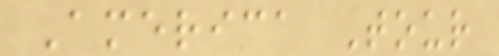America Tour
